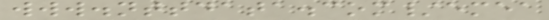www.nttdata.com/emea
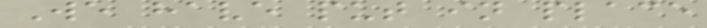We have put in place
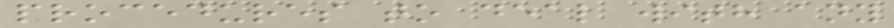procedures to deal with any
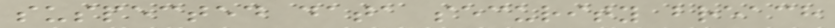suspected data security breach
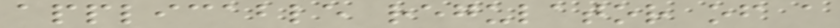applicable regulator of a
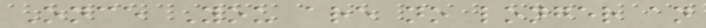Once You are no longer an
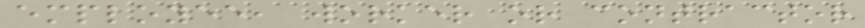employee, worker or contractor
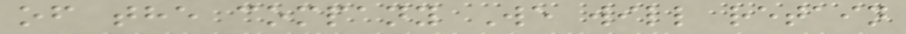of the company We will retain
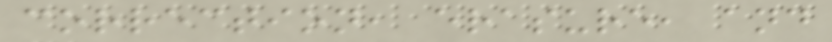correction, erasure, and
